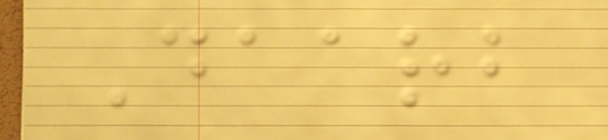Daarb
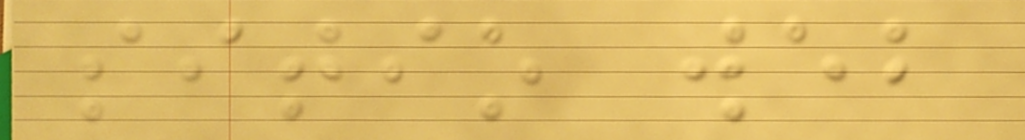sitio web
